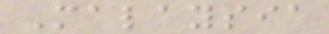Malaysia
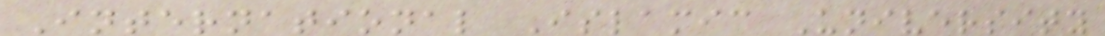International Islamic University
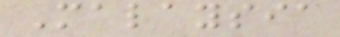Malaysia
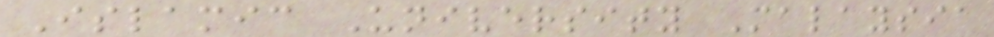Islamic University Malaysia
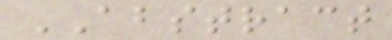ABSTRACT
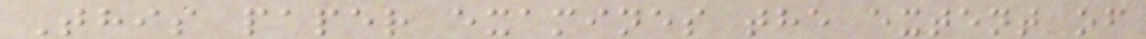This paper examines the extent of
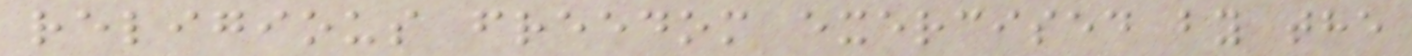religious freedom exercised by the
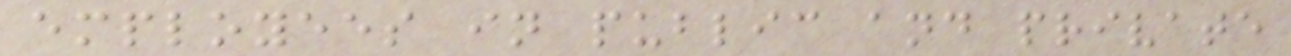employees in public and private
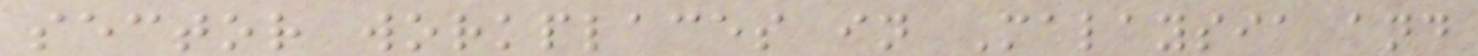sector workplaces in Malaysia and
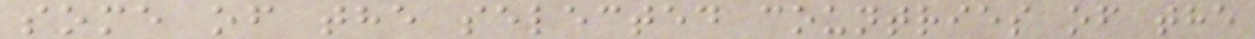some of the selected countries of the
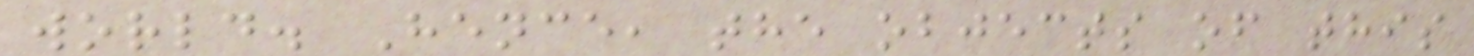world. Hence, the objects of this
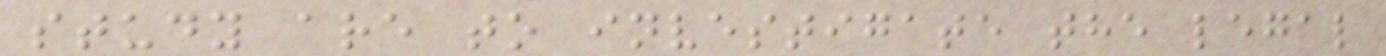study are to investigate the legal
